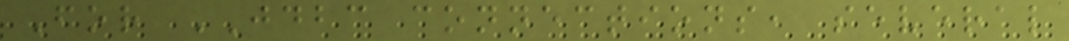For JDBC connections, several
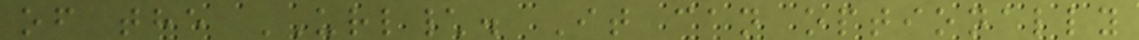of the URL\. It can optionally
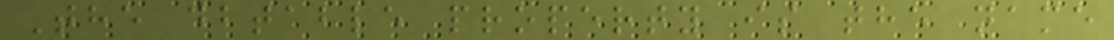The dbtable property is the name
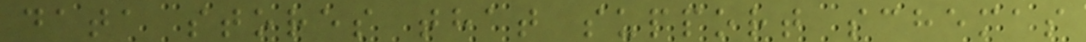data stores that support schemas
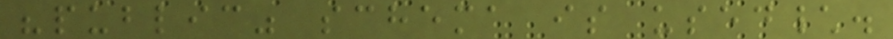"public" schema is used\.
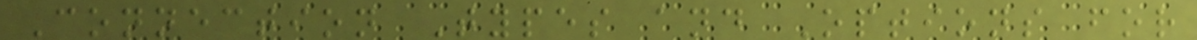Connection Types and Options for
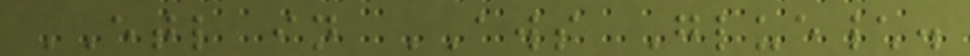ETL in AWS Glue\.
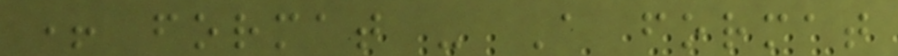+ format - A format
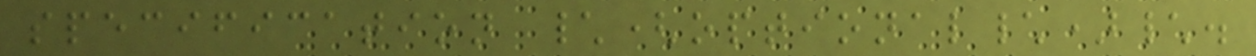specification \(optional\)\.
